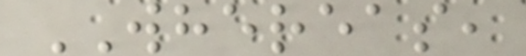WHEREAS,
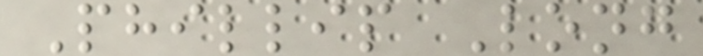Phillip Long
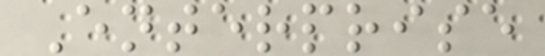Enterprise
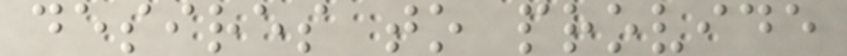desires to provide
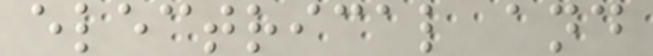electrical and
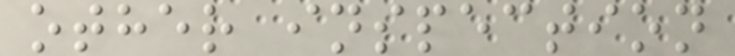other inspection
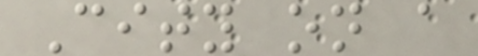City on a
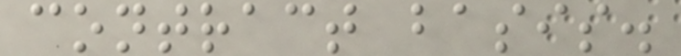contract basis.
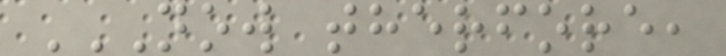NOW THERFORE,
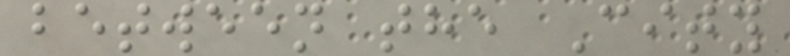between the City
